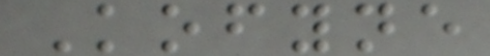Kofyne
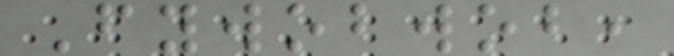Fywobwob,
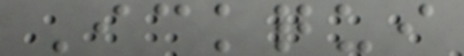Ickqui
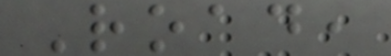Road,
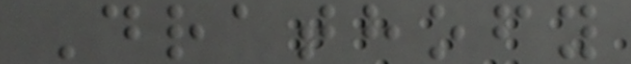Drathofy
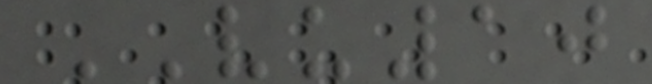VU10
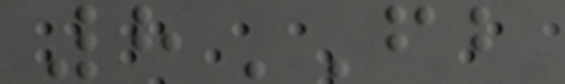8FB
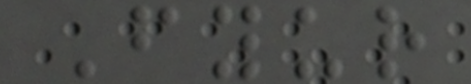Fyur
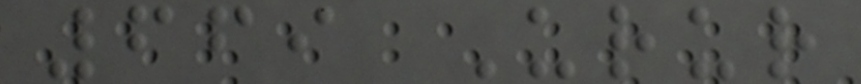669 Urur
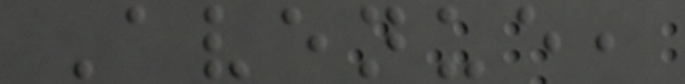Avenue,
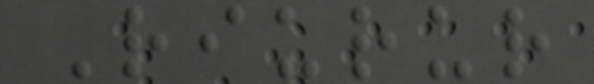Riurur
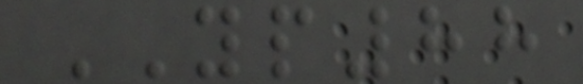YP88
